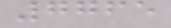7765
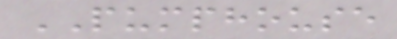PUMPHOUSE
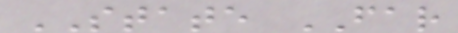STATE FAR
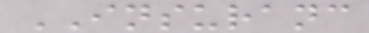INSURANC
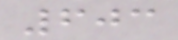603
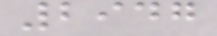2947
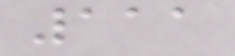111
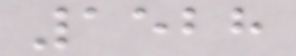1528
